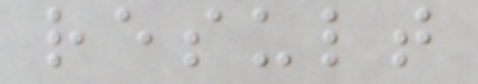result
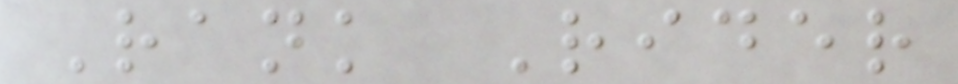Rank Rider
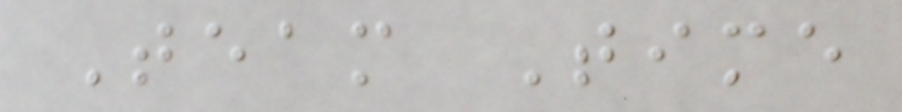Team Time
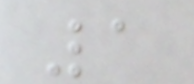1
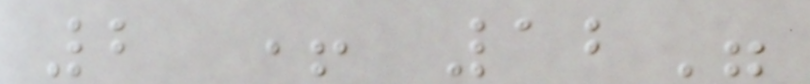2 + 12"
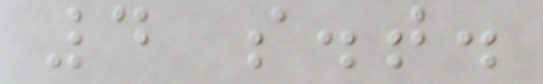4 s.t.
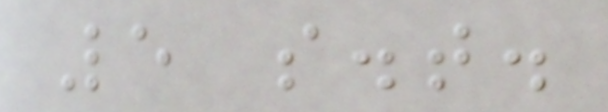5 s.t.
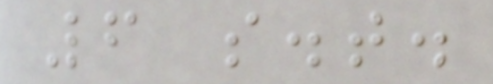6 s.t.
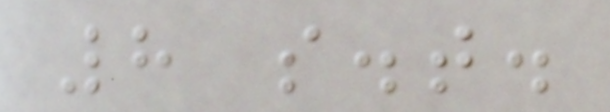8 s.t.
